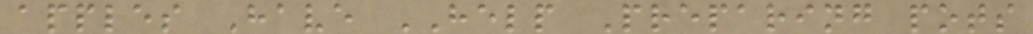apples Have HELP Preparing pots
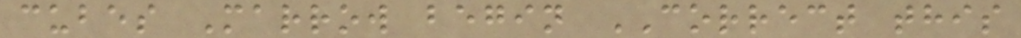cubes Marrow begin CORRECT this
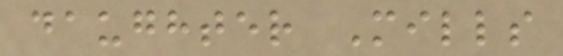daughter Mills
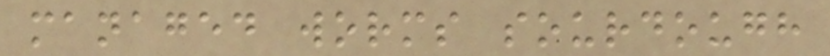managed worms sourdough
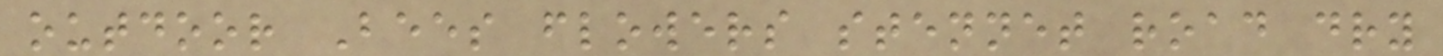outdoor Bees flowers stennet road dry
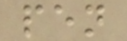pen
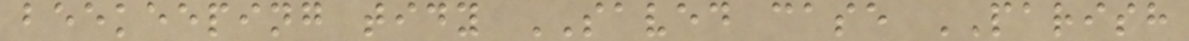beekeeping tidy SAVED case PARISH
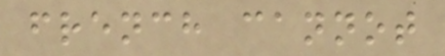french cannot
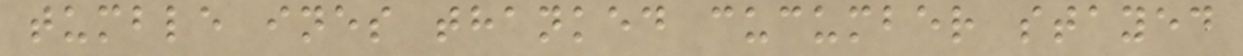tumble ines thanked cucumber stayed
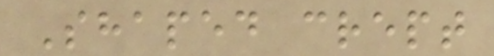Shaped crept
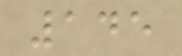145
